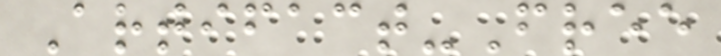Artifact-Free
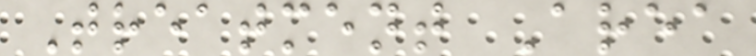Treatment Area
